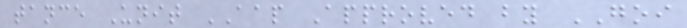tance Unit AAP Approved by GOI
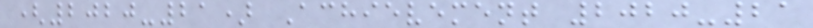(2020-21) Achievement 2020-21
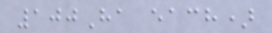100Ha each)
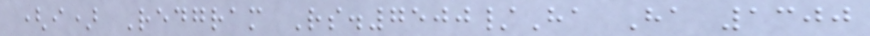(i) Redgram Rs.7500/Ha Ha 1300
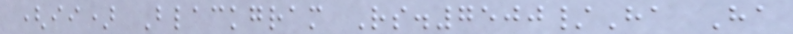(ii) Blackgram Rs.7500/Ha Ha
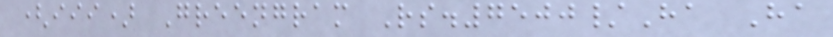(iii) Greengram Rs.7500/Ha Ha
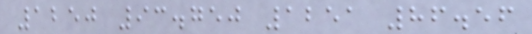1250 93.750 1251 86.56
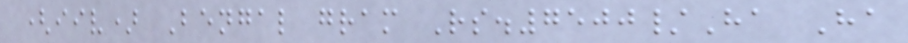(iiv) Bengal gram Rs.7500/Ha Ha
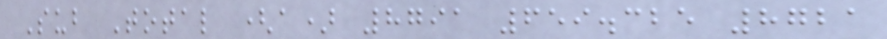Sub Total (a) 8791 659.325 8721
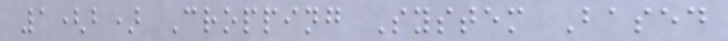1(b) Cropping System Based
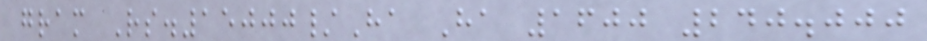gram Rs.15000/Ha Ha 1600 240.000
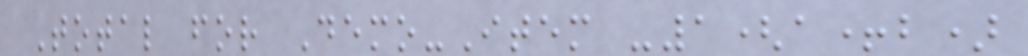Total for Demo-Item -1(a+b)
